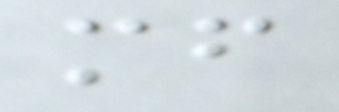mf
